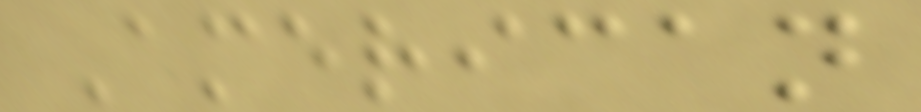American
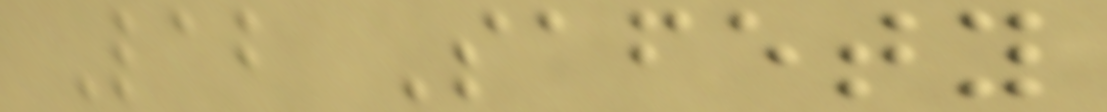Lab Safety
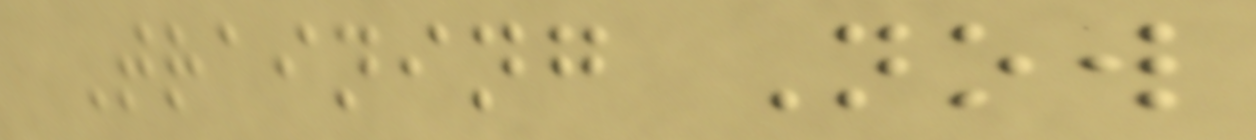Training Now
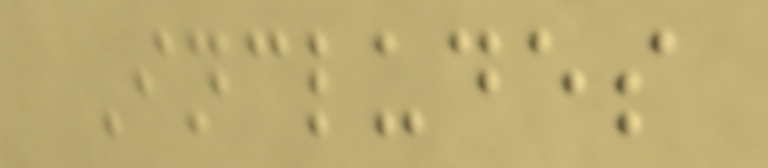Includes
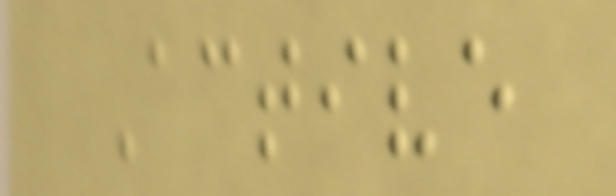Active
